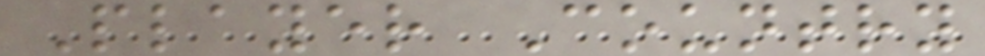Player Country
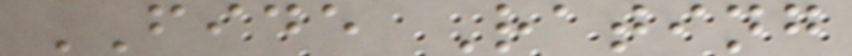FIDE Rating
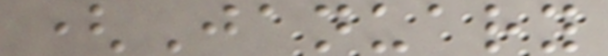(January
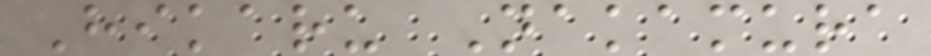Hikaru Nakamura
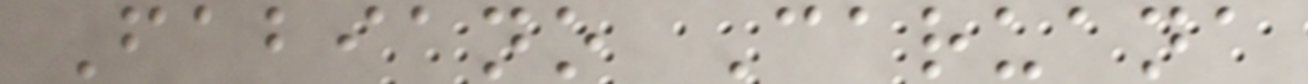Fabiano Caruana
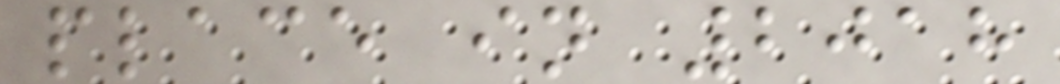place in 2018
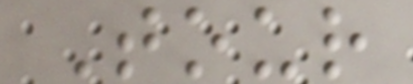Tour
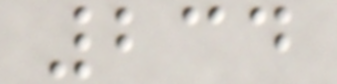234
